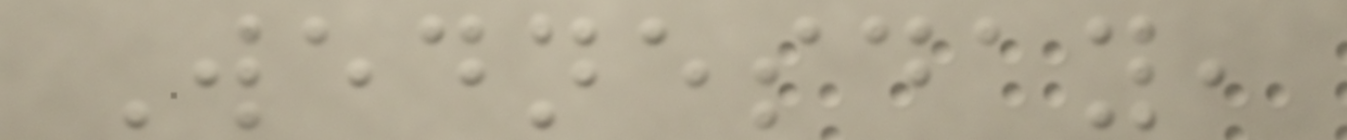Wednesday,
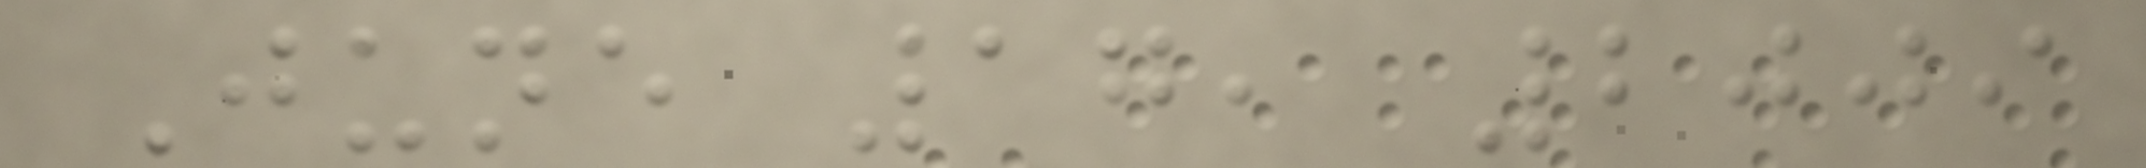June 17, 2009
